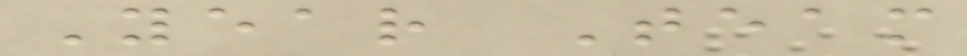Year Team
